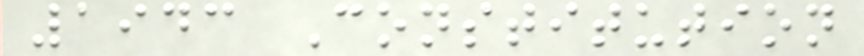1943 Constitution
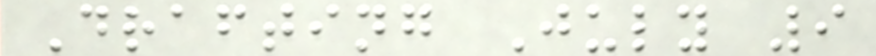Drafting July 9
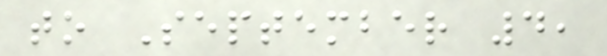to September 4,
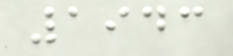1943
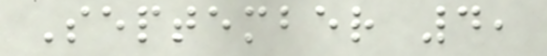September 4,
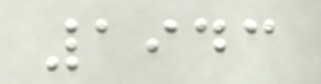1943
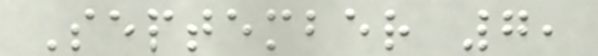September 7,
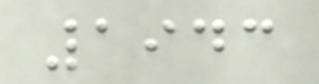1943
